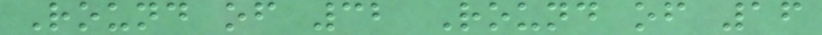Round of 32 Round of 16
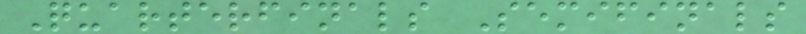Quarterfinals Semifinals
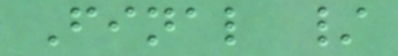Final /
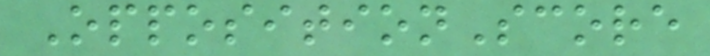OppositionScore
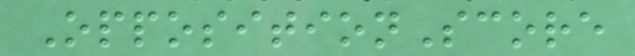OppositionScore
